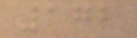172
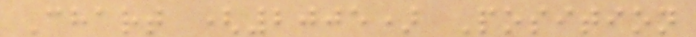Chart (2005) Position
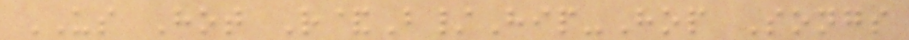US Hot R&B/Hip-Hop Songs
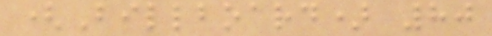(Billboard) 80
